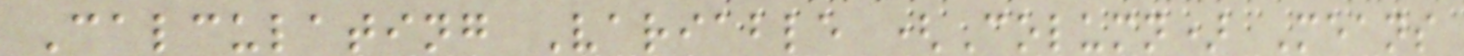Calculating Variable (Column) Means
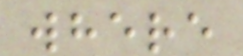where
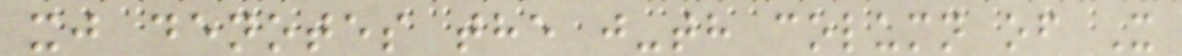xj denotes the j-th column of X
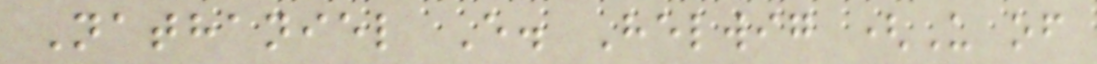Nathaniel E. Helwig (U of
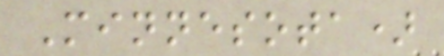Minnesota)
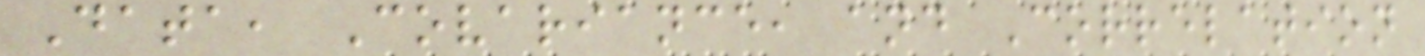Data, Covariance, and Correlation
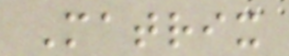Matrix
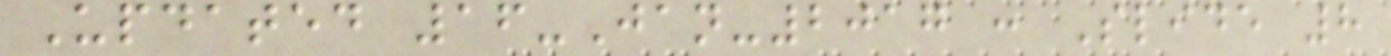Updated 16-Jan-2017 : Slide 8
